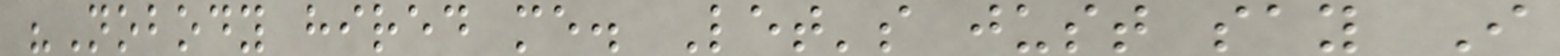"Nobody hired me. Let's just say I
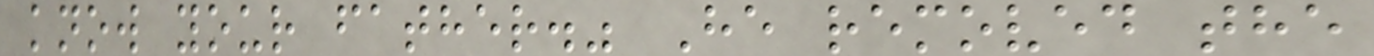know your father." He removed the
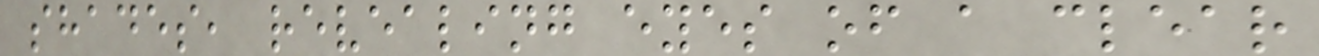shades, revealing eyes of a clear
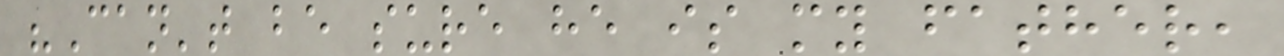"Can't be sure he is my father,
